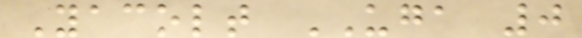Yacolt UGA 0
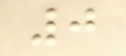0
